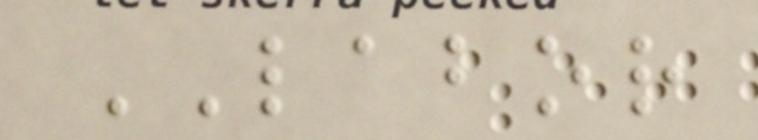LABOR
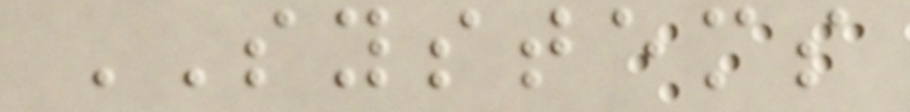SYSTEMS
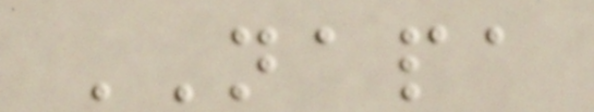NAPA
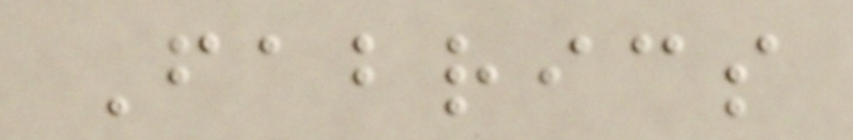Fabrics
